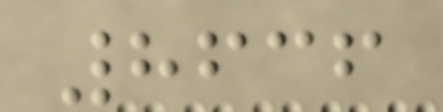8636
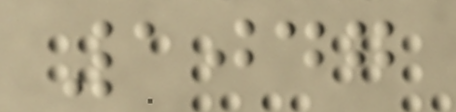1047
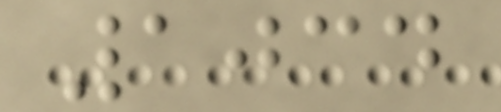1034
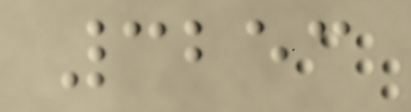3253
